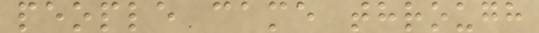people came through
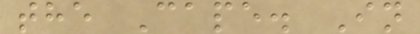the Cape. In
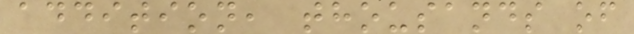addition, thousands of
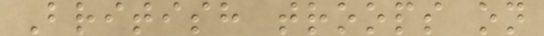British troops on
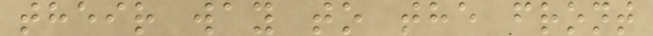their way to the front
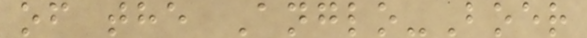of the Anglo-Boer
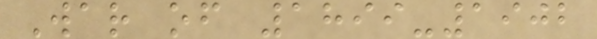War of 1899-1902
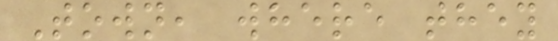Town, where they
